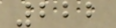222
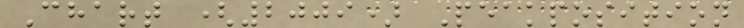Chart (2009) Peakposition
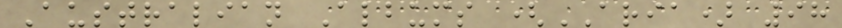Australian Albums (ARIA) 98
